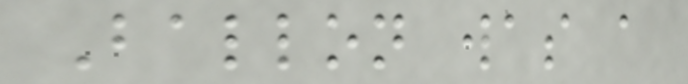Ballon was a
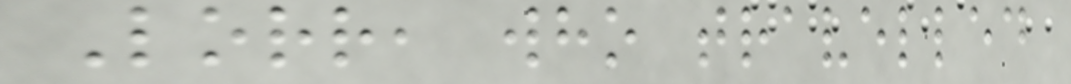Lorr, who travelled
